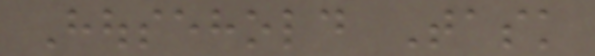Household Task
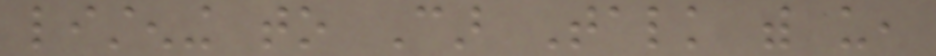listening to Car Talk with us,
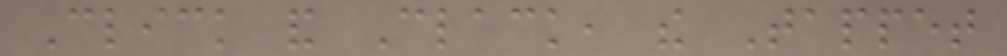Click and Clack, the Tappet
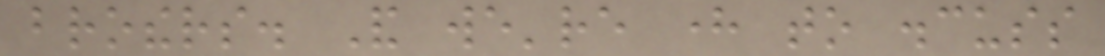brothers. And we're here to discuss
